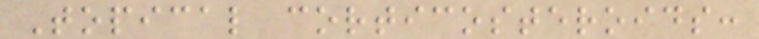Topical corticosteroids:
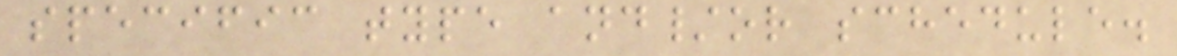specific type and/or schedule.
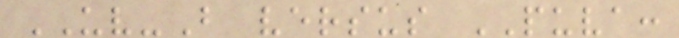UV-B versus PUVA:
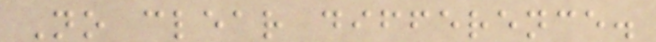No clear difference.
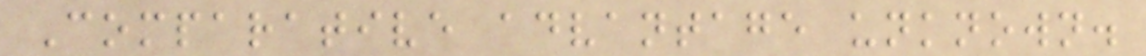Comparative advantage unknown.
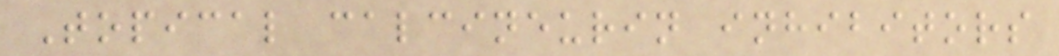Topical calcineurin inhibitors
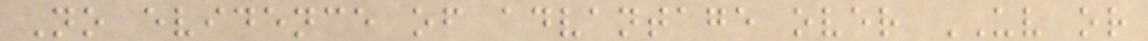No evidence of advantage over UV or
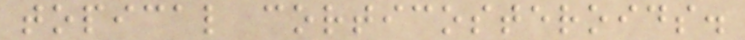topical corticosteroids.
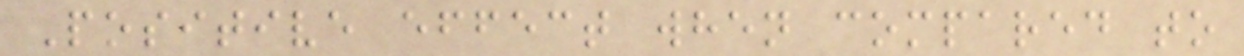Positive effect when compared to
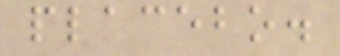placebo.
